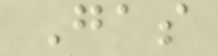Gas
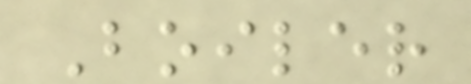Boiler
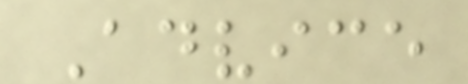Advice
